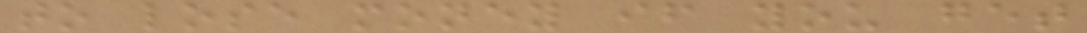to lose money if you get
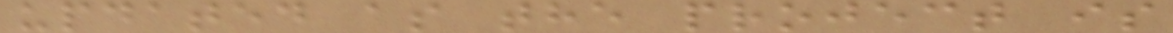updated as the project is
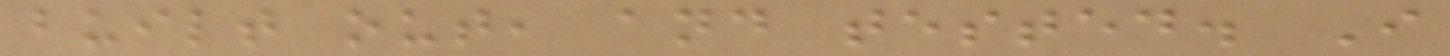built out, and tested. I
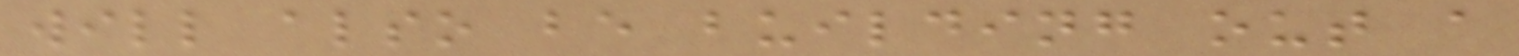will also be building out a
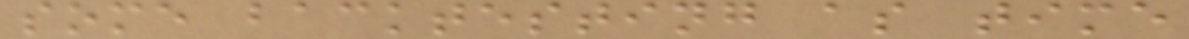some backtesting as time
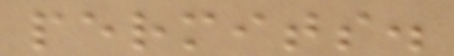permits.
